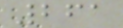261
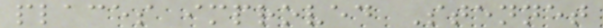places improved Stennet
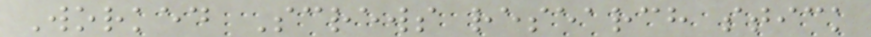Worked Screws research stick
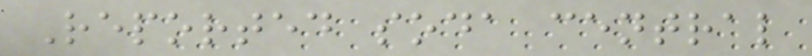Reported soda central
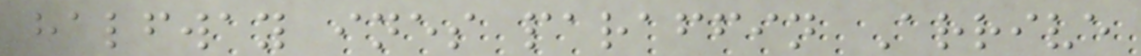halfway ines paraffin Arrive
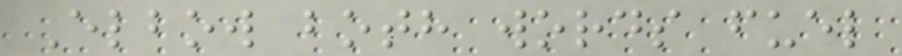Elbow both words fuel
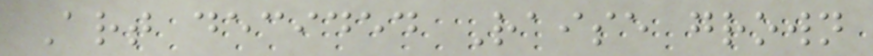Art decided Raise grown
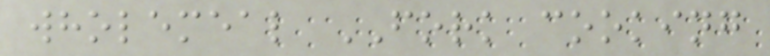wholemeal FORK cooking
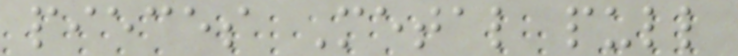pieces Metal pull
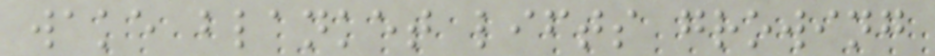wake blanket lifts growing
